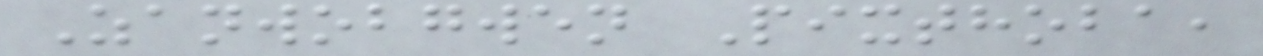Zanwobgwen Pixthoba,
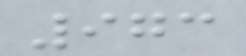973
